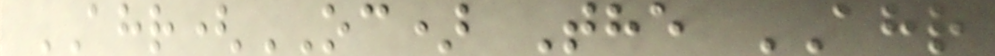AHR(OC) The AHR
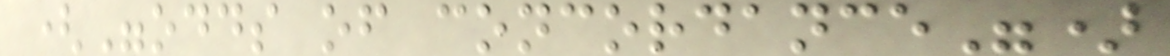("odds of concordance")
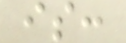is:
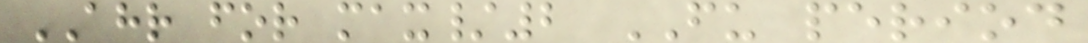AHR for max/2 FU period
